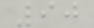90
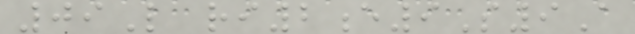09L ri2e9S9A
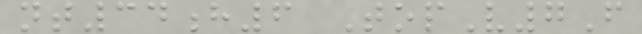nt34h6 TopV7F
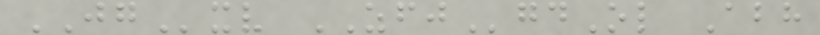JGxv ZFJgdOl Abh
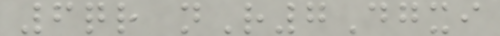6qr nR7Dgxi
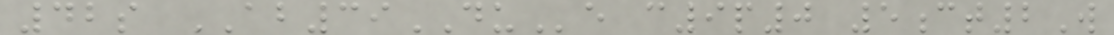42s AB39DUe c9p0 5ct2W
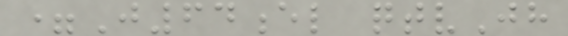=J64el qtvJh
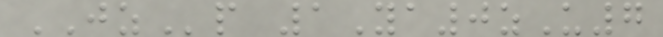JZp 1Ya0zU7
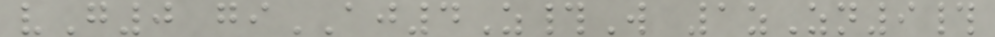vG0 giAJ4Z#W 1zZn9#
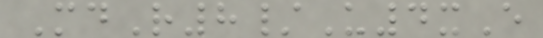MdR8/U4xE
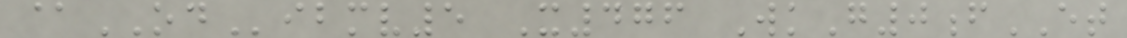@ODibmv5 X476 WkG0fET
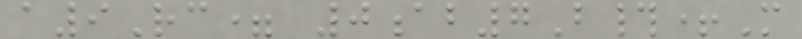a9Rc= 0ab7B#+M
